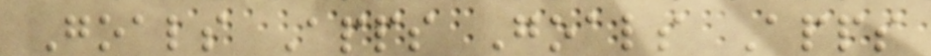Goals Apps Goals Apps
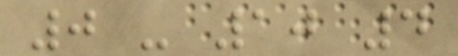0 - 10 4
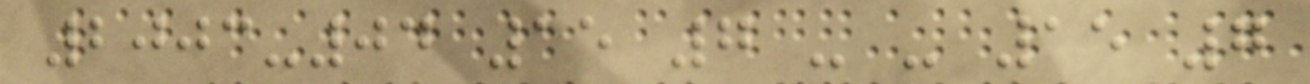2003-04 15 7 - - 15 7
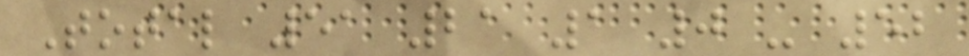Total 51 21 1 0 - 52
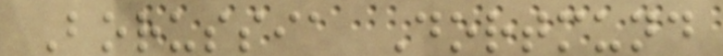Borussia Dortmund
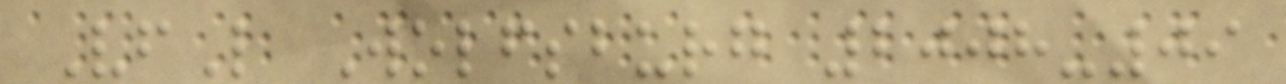VfL Wolfsburg 2008-09
